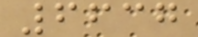6637
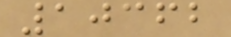10362
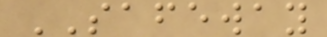SAFEWAY
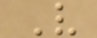V
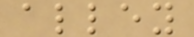alley
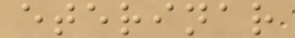eterinar
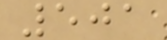501
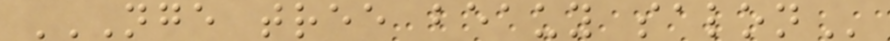NGE TREE BEAUY SALON
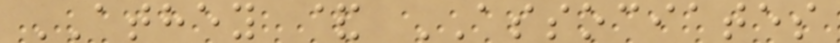ATHEY & ASSOCIATES
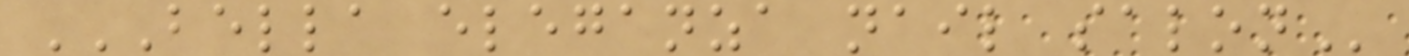BELLA ELEGANZA NAIL SALON
